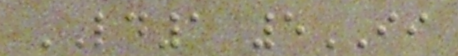LD1 5II
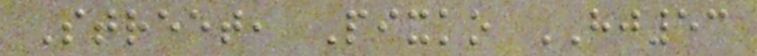Street, Pixko HJ53
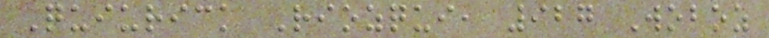Quiurick Riozqui, 927 Woboz
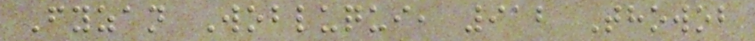Fyzan Wobluqui, 912 Thowob
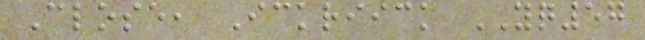Close, Ickriick YQ57
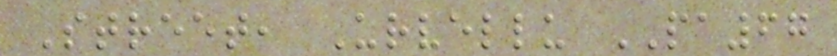Street, Urvellu PA67
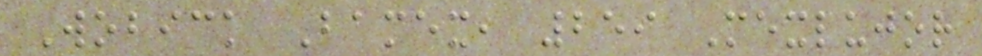Wobick Bamex, 259 Mexlujor
